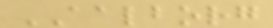AALBORG
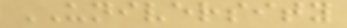UNIVERSITY
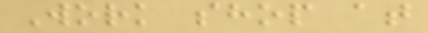Work shop at
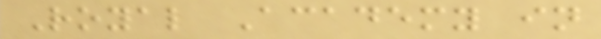Royal Academy in
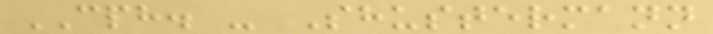CPH. - Shustermann
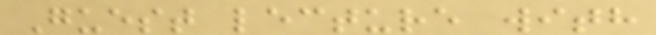Guest lecture with
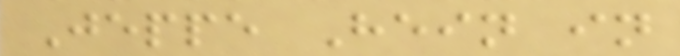Jeppe Hein in
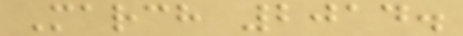March 2014.
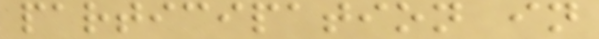participation in
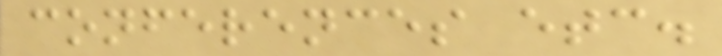conferences etc.
